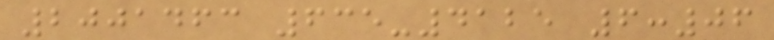2001463 635-4125 6:06
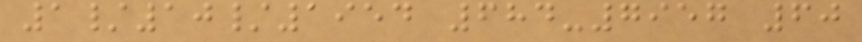1/10/1954 684-7957 60
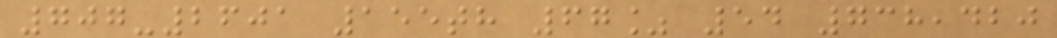707-2601 155th 67% 54 738,420
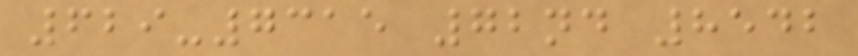629-7315 72nd 8542
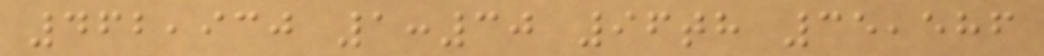462,930 1:30 96th 35,586
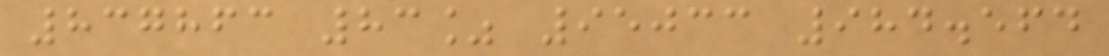837863 83% 95033 984.564
